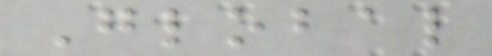Global
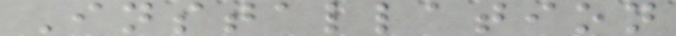Installation
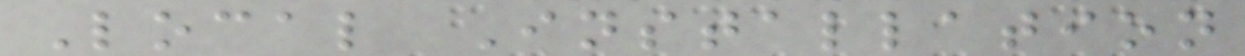Local Installation
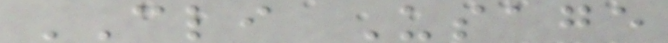CLI Usage
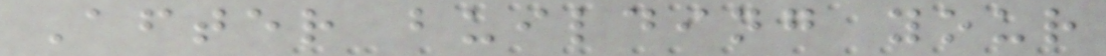After building your
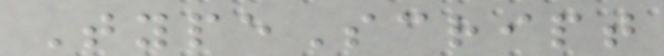TypeScript
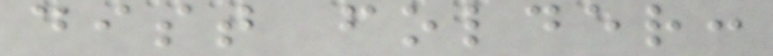dist folder:
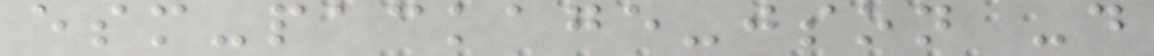esm-package-json -d
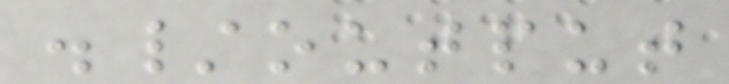./output
